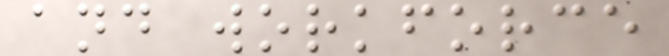and workforce
